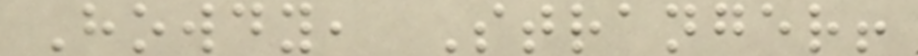Howdy, Stranger!
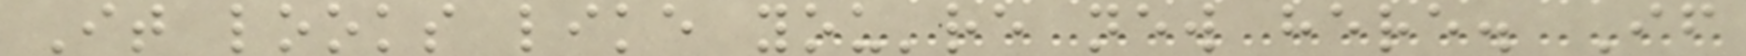It looks like you're new here. If
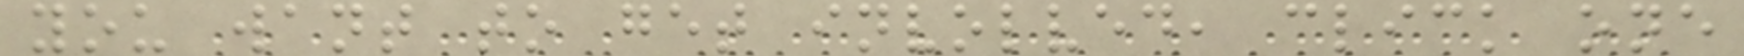you want to get involved, click one
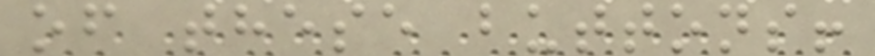of these buttons!
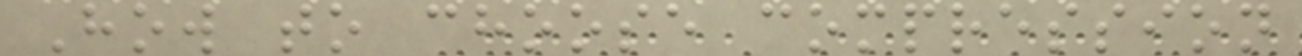How to choose compression
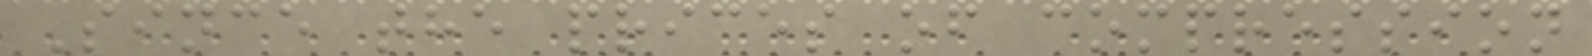Since the prices of compression
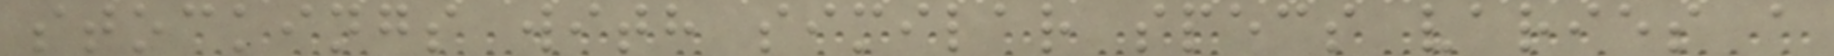stockings with similar specs varies a
